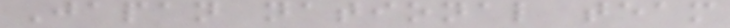Japan national team
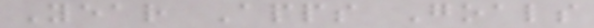Year Apps Goals
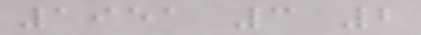1951 3 2
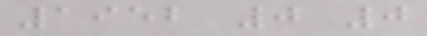1952 0 0
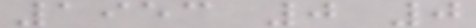1953 0 0
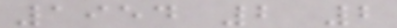1954 2 2
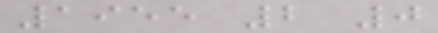1955 2 0
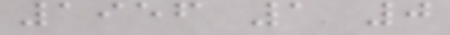1956 1 0
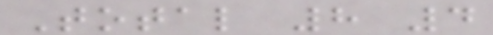Total 8 4
